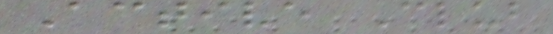Active Club
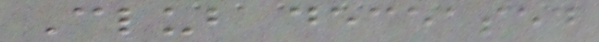Club deceased
